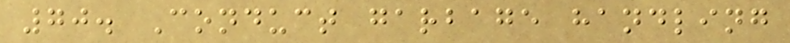70. Conduct garbage handling
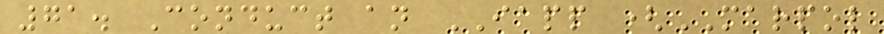71. Conduct an IAPP (MARPOL
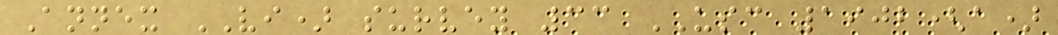Annex VI) survey 33 USC 1902(a)
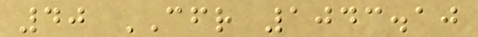40 CFR 1043.10
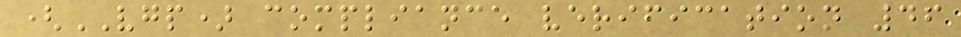(VGP) compliance verification 46
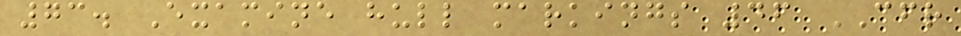73. Examine hull markings 46 CFR
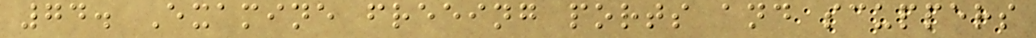74. Examine freeing ports and scuppers
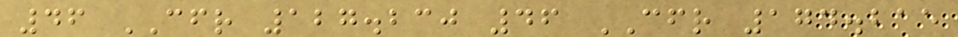46 CFR 127.230 46 CFR 174.215
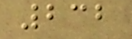232
